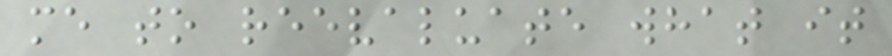me to reevaluate what it
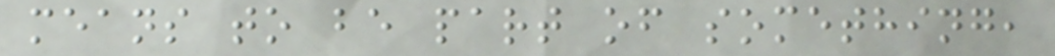means to be part of something,
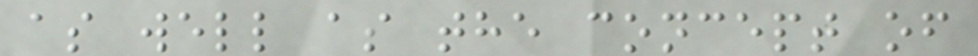as well as the concept of
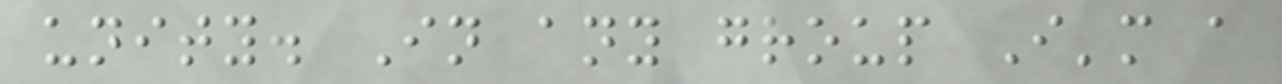unity. In any group I'm a
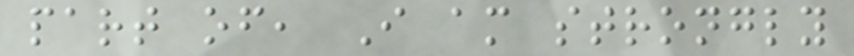part of, I am strongly
